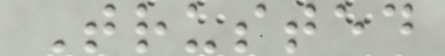Trusted
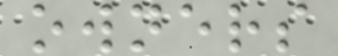owners
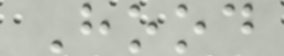Hood
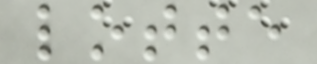lotte
